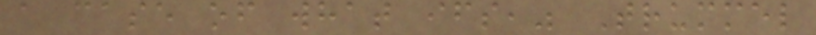a case of what ifs," Trummel
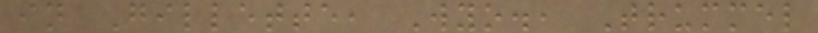in Gillette, Wyo., Trummel
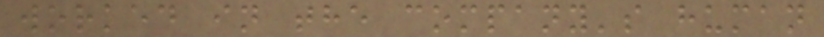worked in the company's human
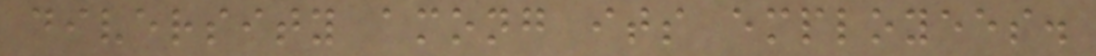diversity among its employees.
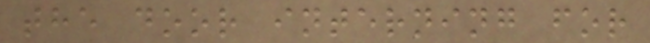the door interning for
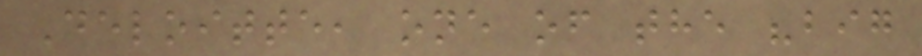Deloitte, one of the "big
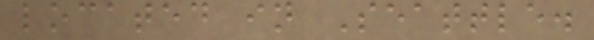located in Seattle.
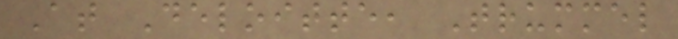At Deloitte, Trummel
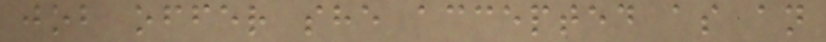job offer she accepted as an
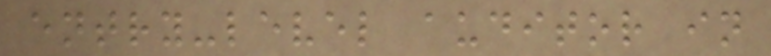entry-level auditor in
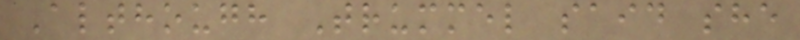Although Trummel said she
